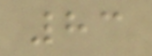83
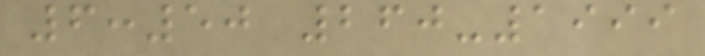6:50 260-1999
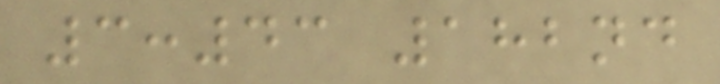3:43 182nd
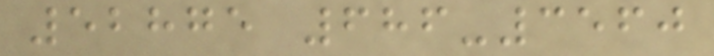52875 686-3560
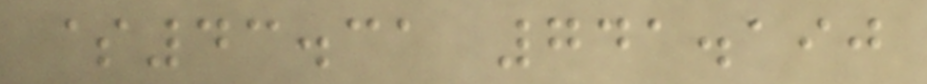$43.31 741.190
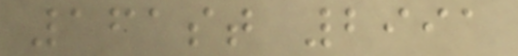161st 2991
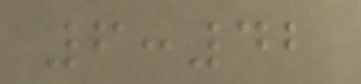6:42
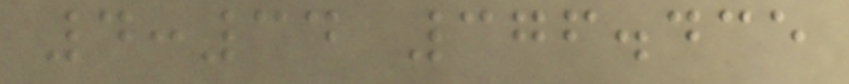4:34 376.435
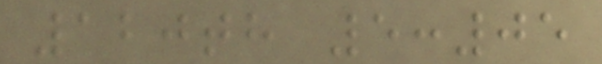120th 5:05
